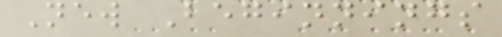New Beginnings
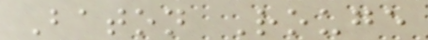Baton Rouge
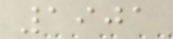1901
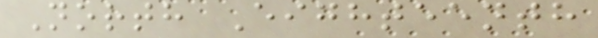North Eighteenth
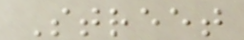Street
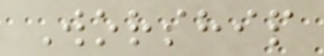Worship
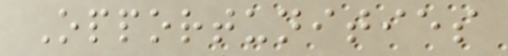Opportunities
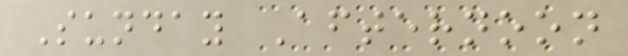Sunday Afternoon
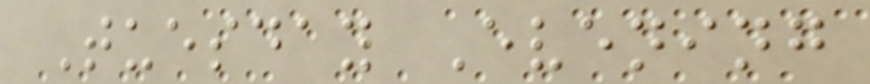Tuesday Evening
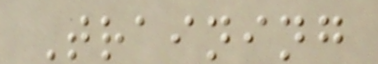Training
